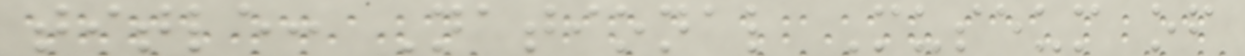title: National Museum of
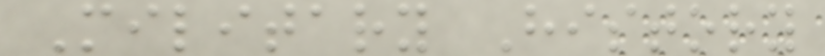Military History
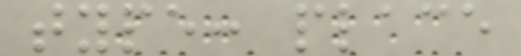type: place
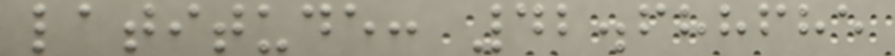latitude: 42.688685
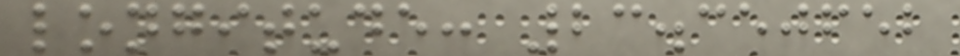longitude: 23.350652
